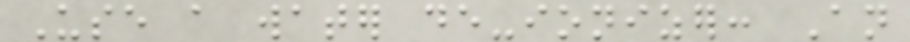Use a water de-ionizer: An
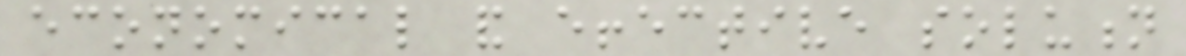economical and effective solution
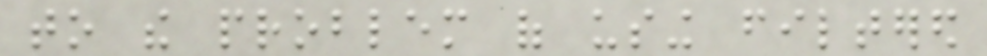to the problem of using filtered
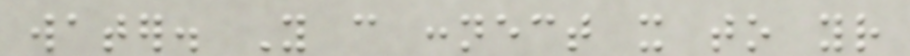water. You can connect it to your
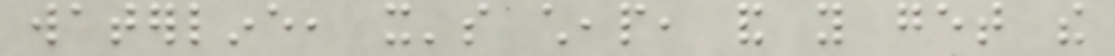waterline, it's cheap, and you get the
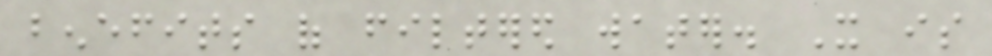benefits of filtered water. It is
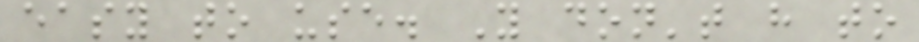easy to use. You don't have to
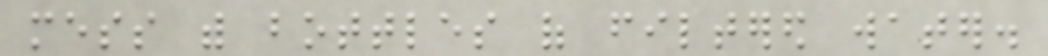mess with bottles of filtered water.
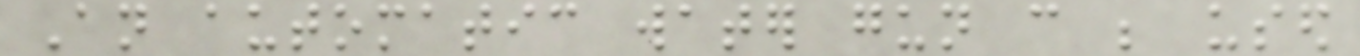An automatic water gun can be used
